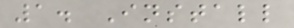1. Install
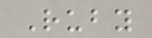Ruby
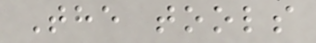The tools
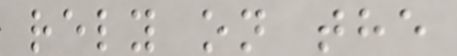rely on the
